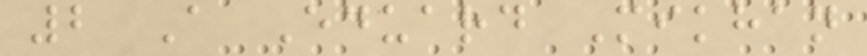2 A Eduard Mikhan
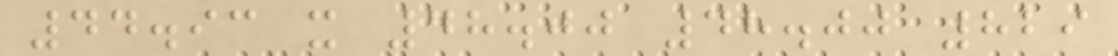44.93 x 48.00 48.00 829
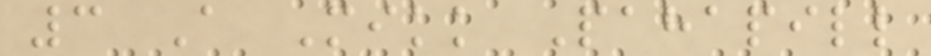3 A Mikk Pahapill
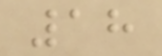18
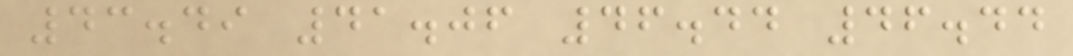43.49 41.06 46.44 46.44
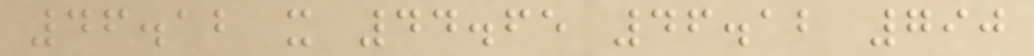46.12 x 44.65 46.12 790
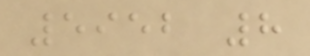5952 8
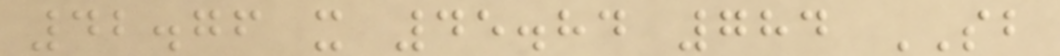42.76 x 45.84 784 SB
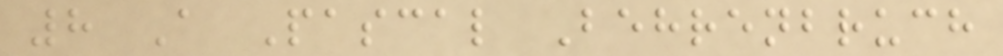8 A Pascal Behrenbruch
